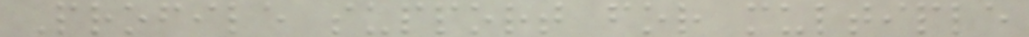Profile support for multiple
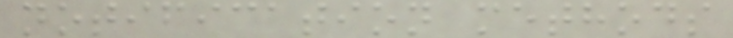notification methods
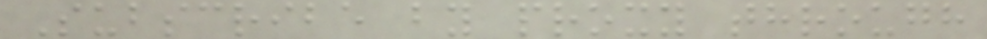Subscribe by proxy through
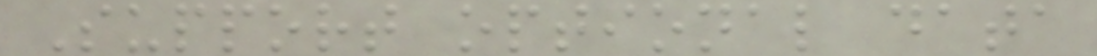Support optional data
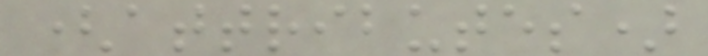(attributes)
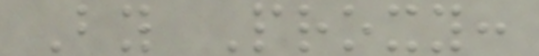By Proxy:
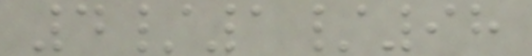4/1/98
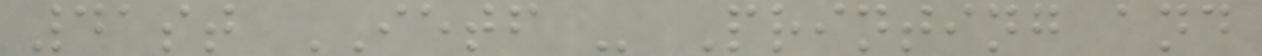41st IETF - Printing and
